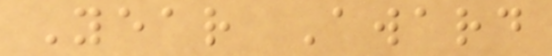Year Award
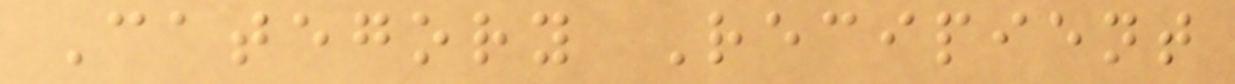Category Recipient
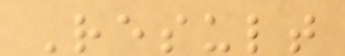Result
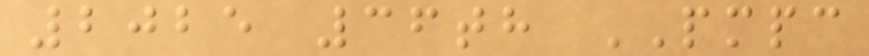2025 36th PMPC
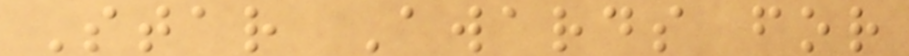Star Awards for
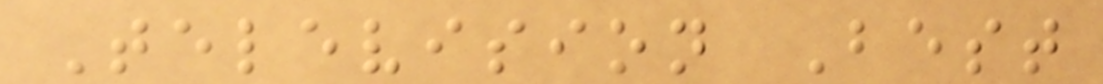Television Best
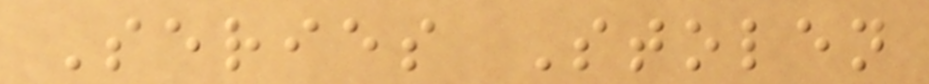Series Stolen
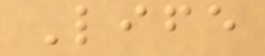Life
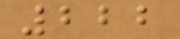222
